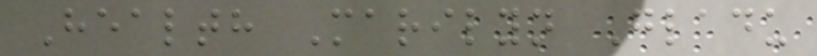Health Marilyn Gladu
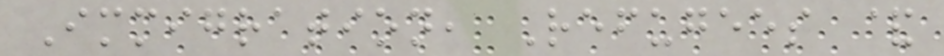Immigration, Refugees &
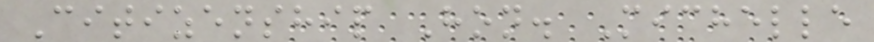Citizenship Hon. Michelle
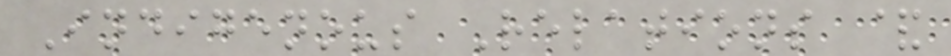Indigenous Relations &
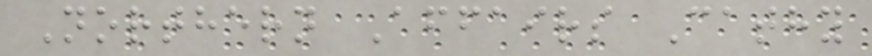Northern Affairs Cathy
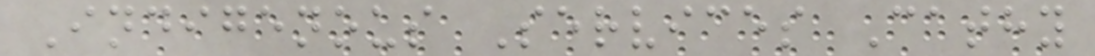Indigenous Services Cathy
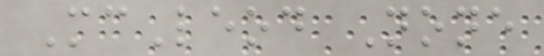McLeod None
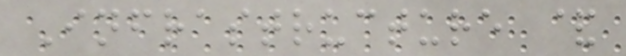Infrastructure &
